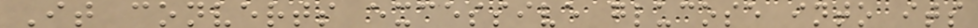It converts excessive glucose into its
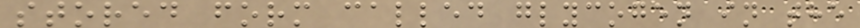stored form called glycogen in the
